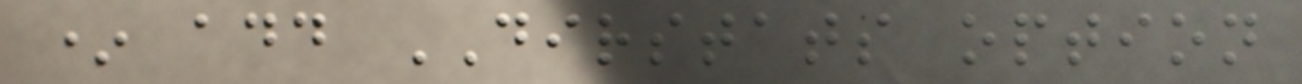* add DIRSTATS option
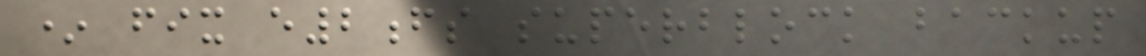* fix e2fs superblock backup
